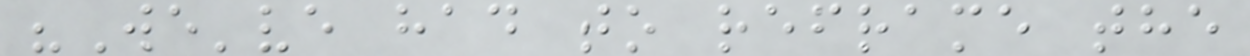"We've had to reframe the
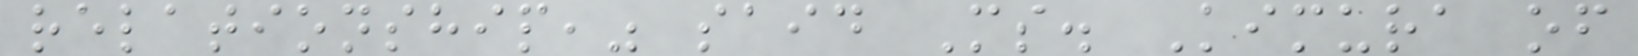relationship," said Ms. Kimura of
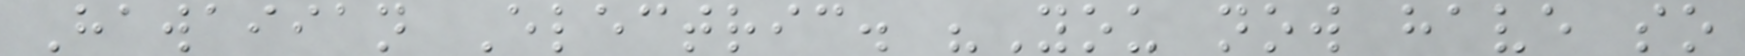Hawaiian Electric. "You now have so
